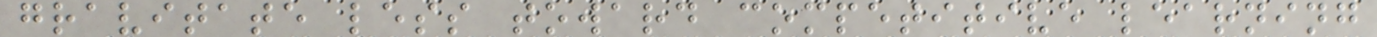gravitate less toward competitive learning
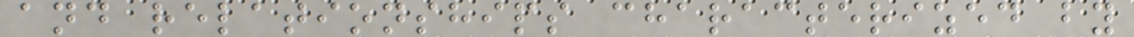and relationships characterized by
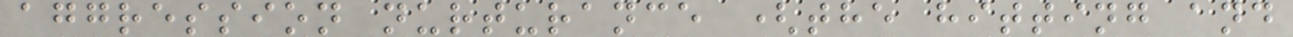aggression nurturance (the hitting and
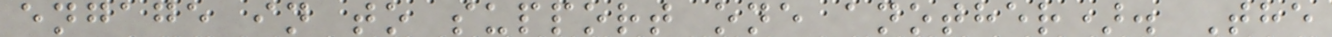engage in to support one another). The
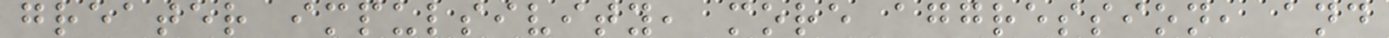greater impulsivity, more aggression, and
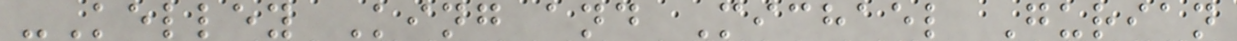-Kelley King and Michael Gurian
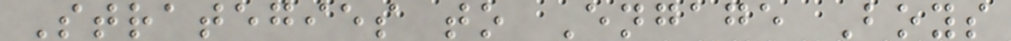Strategies to Engage Boys
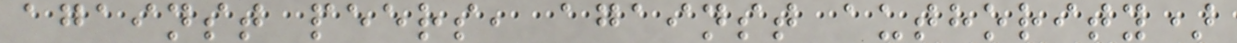against peers, against authority)
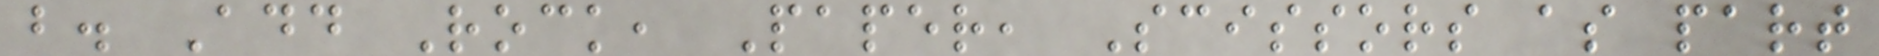b. Add Rock, Paper, Scissors as part
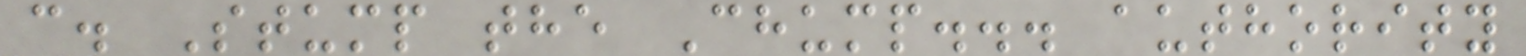c. Stump the Chump... authority
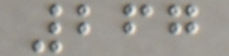267
